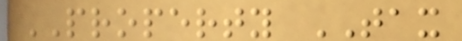PROPERTY TAX
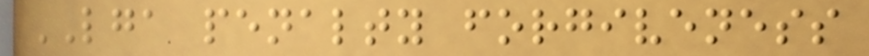LGA penalty forgiveness
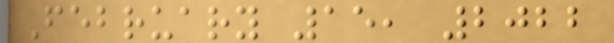February 15, 2022
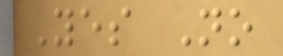Yes No
